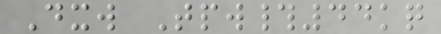Dxw Tpw#44kq
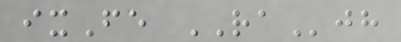ixFe RAjh
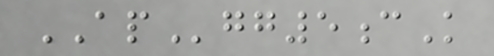APgg5cK
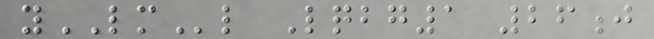yLMl Lqbg1 26j
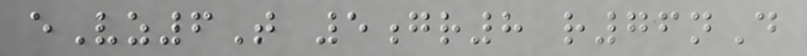eVz6T 5gr8 r76nD
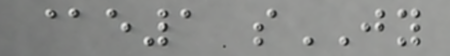@e1 sJY
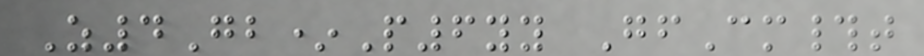Z4Gb*P6yy GfCm#t
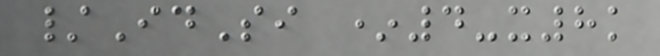/IdSi *4-x8k
